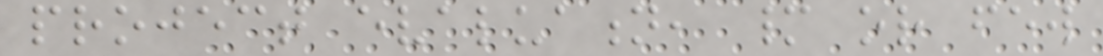project evaluation, many or few
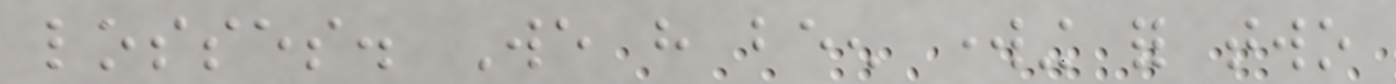losses. We have been working for two
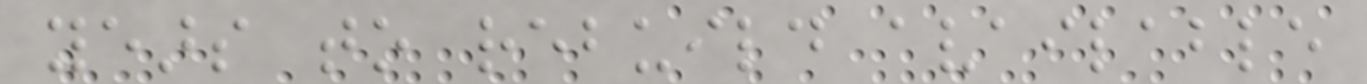years to rebuild available
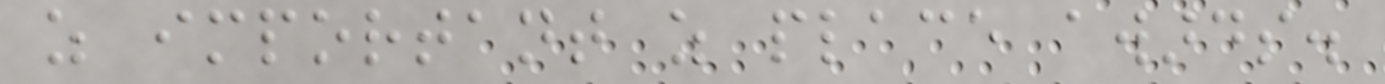as important as place awards.
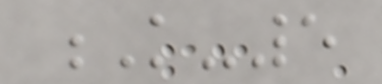K-5
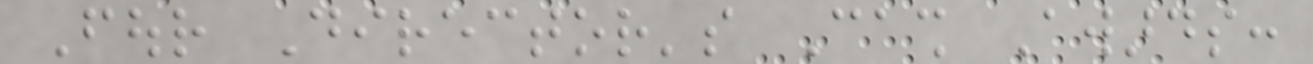Four Director's Cash Awards:
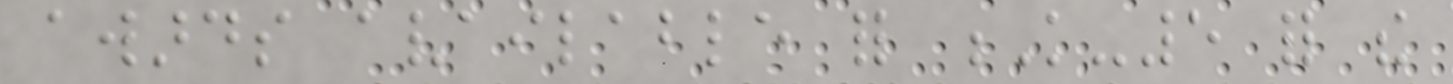awards available for K-5 for the
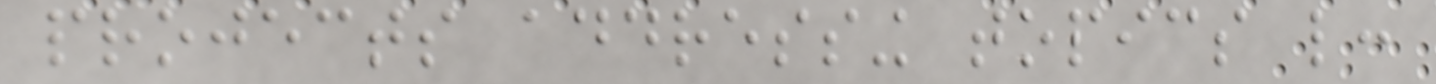projects addressing topics like:
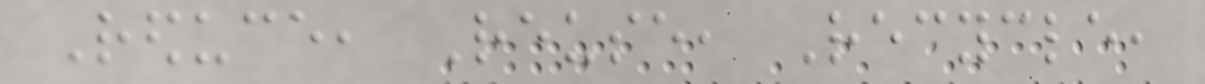Reduce, Reuse, Recycle,
